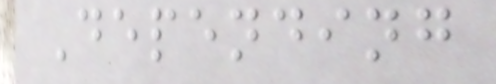Depending
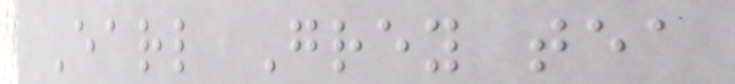Earl Grey tea
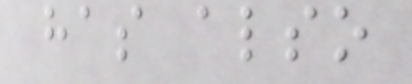has also
